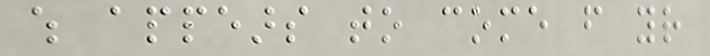which appears to come from your
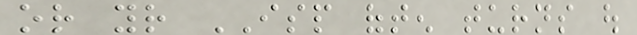or your ISP often turns out
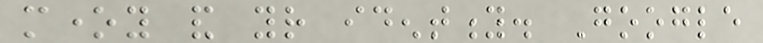money and your identity. Google
